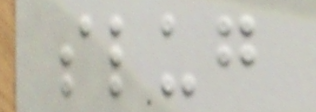slug
